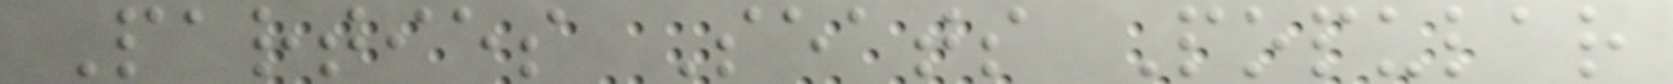Parties Seats Popular
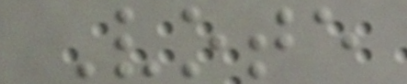Vote
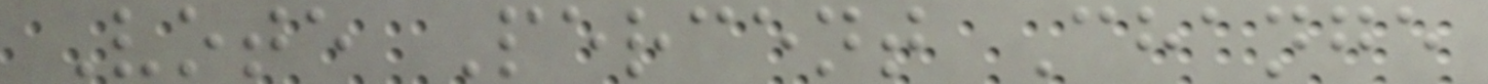Vote Percent Change
